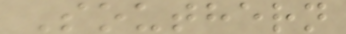Southern
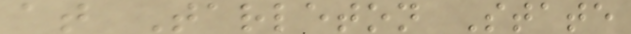at Tarleton State
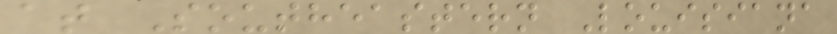at Southeastern Louisiana
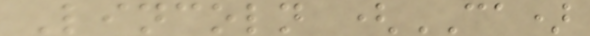Lincoln (CA)
